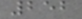252
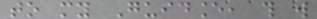to my Guidance, this will
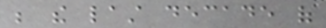be the last decade of
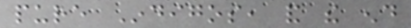pure Indigos, and the end
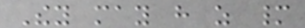They may have as many
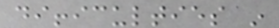difficulties in
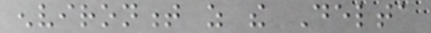environment as the Delta
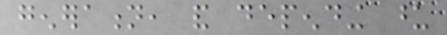generation, and depending upon
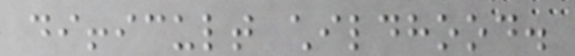difficult childhood.
